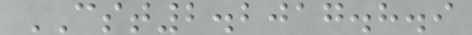CST2.2017.8.9
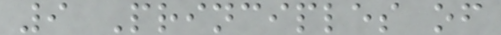9 Principles of
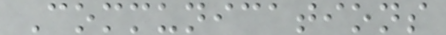Communications
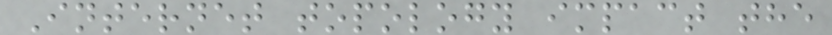Internet topology impact the
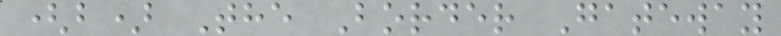(b) The Border Gateway
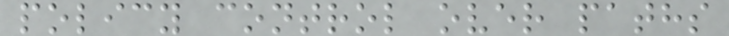policy control over paths
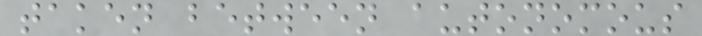taken between autonomous
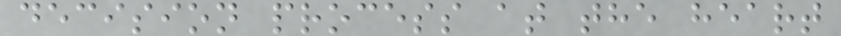decision process at the heart
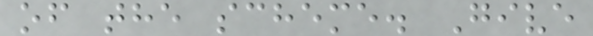of the scheme. Give
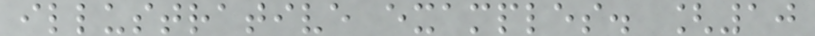illustrative examples. [10
